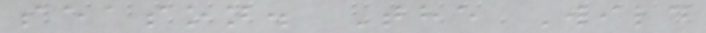season. The Wild
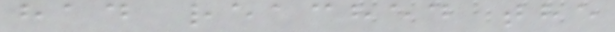had reached the
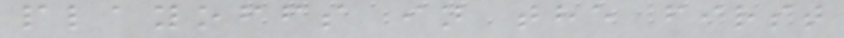playoffs in the first
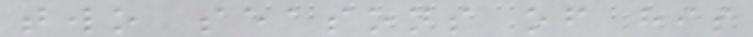two seasons of his
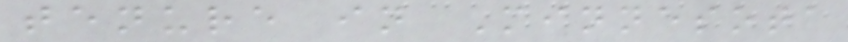tenure in Minnesota
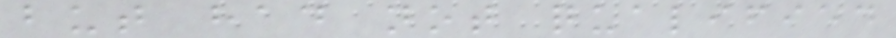but had not qualified
